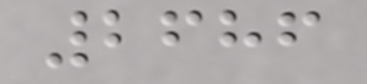2686
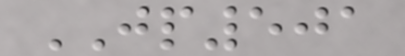JP501
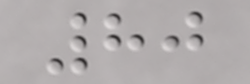80
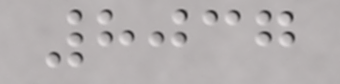8037
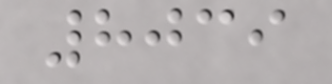8039
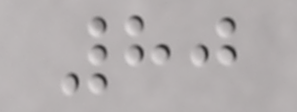80
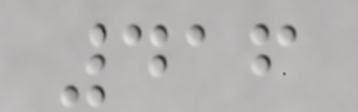416
